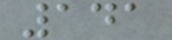141
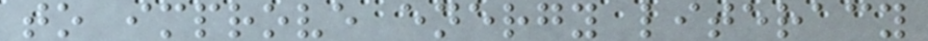to improve energy literacy
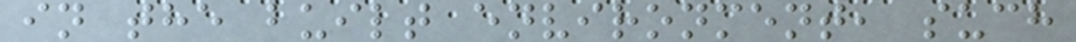in the built environment, such
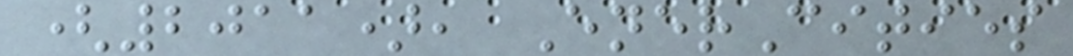(2011), EnerCities
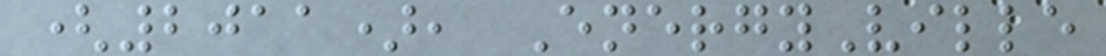(2011), EnergyVille
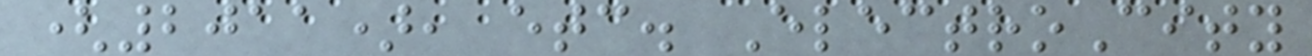(2011), etc. ElectroCity
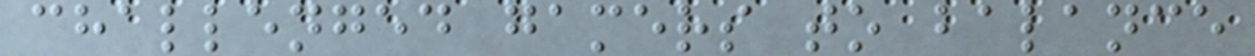challenged gamers to balance
